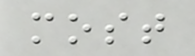most
